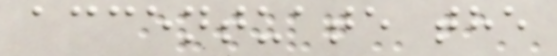accentuate the
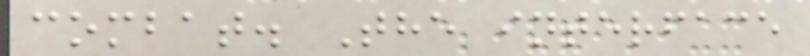combat. The interface
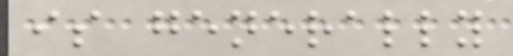is generally
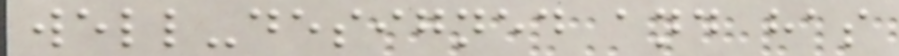well-designed and has
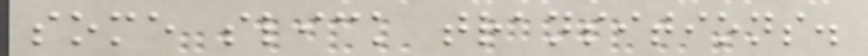some slick transitions.
